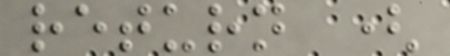return (
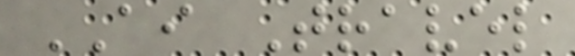AI Travel
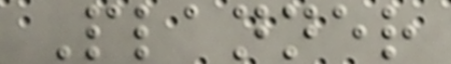Planner
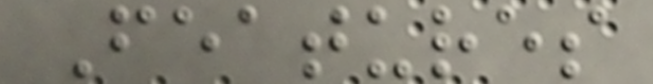Features
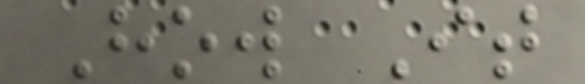How It
